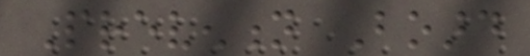Prevention Board
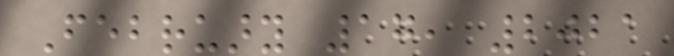February 17, 2021
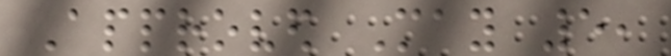Approved May 5,
